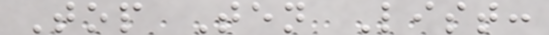Top Ten List:
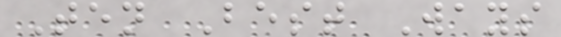Ten Best Ways
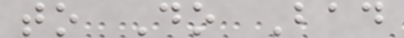to Do Bad
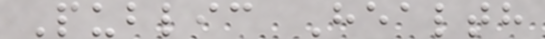Public Health
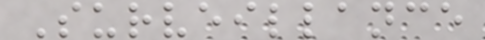Surveillance
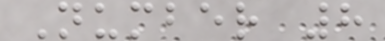Number 8
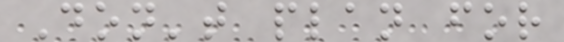Don't plan for
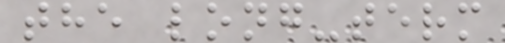the long-term
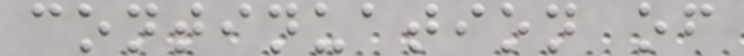continuation of
